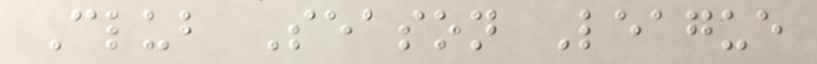Club Season League
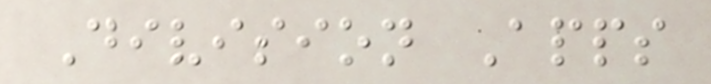Division Apps
